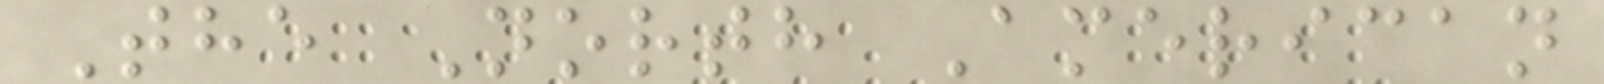The North American
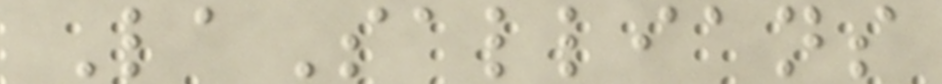LaSallians
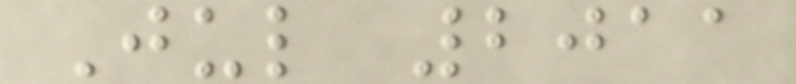Jul 2011
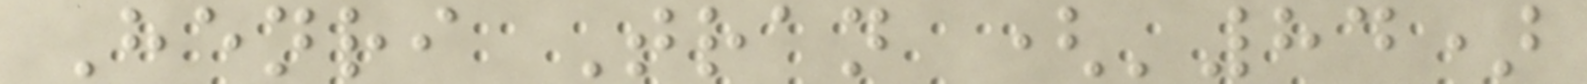Henri Tran ('84)
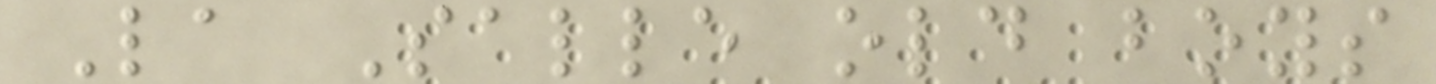La Salle old boys
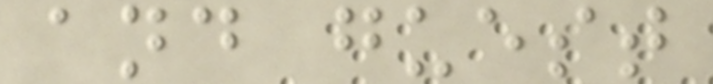and guest
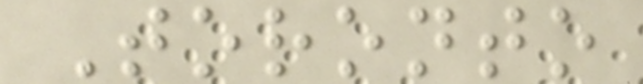Toronto
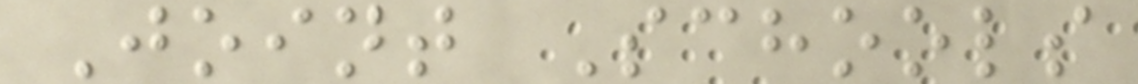Joint Schools
